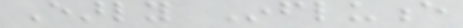Early Influence
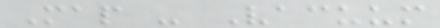Map - Vacuum
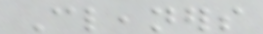Cleaners
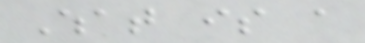What is a
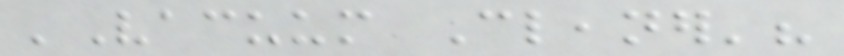'Vacuum Cleaner'?
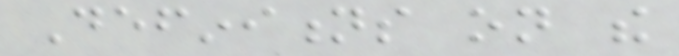Definitions on the
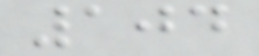104
